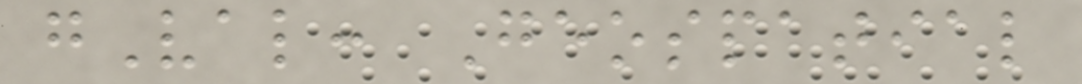gVal: Geospatial
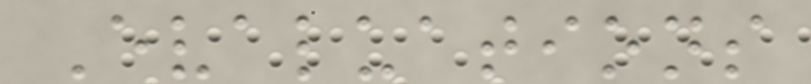Evaluations
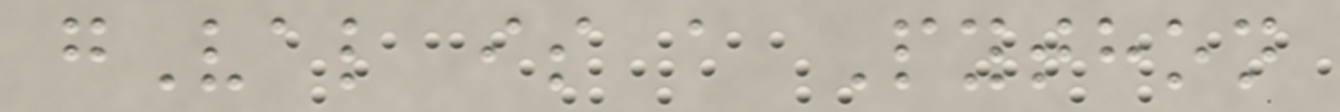gVal is a Python
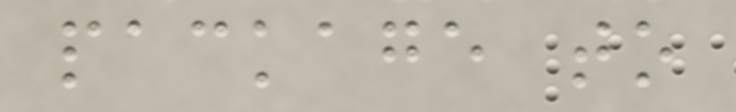package to
